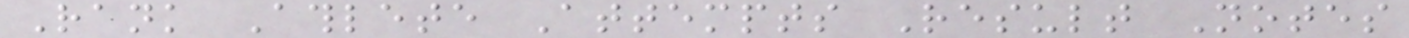Rank Athlete Attempts Result Notes
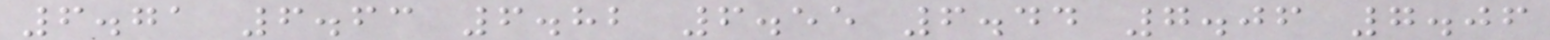6.71 6.63 6.82 6.55 6.44 7.06 7.06
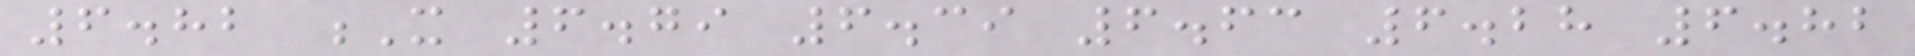6.82 X 6.79 6.39 6.63 6.28 6.82
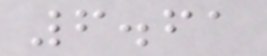6.61
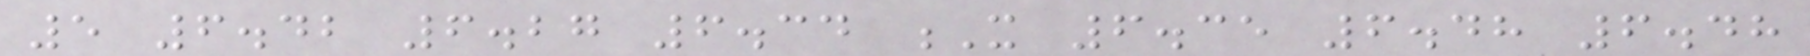5 6.42 6.27 6.34 X 6.35 6.48 6.48
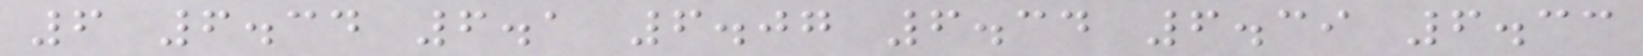6 6.34 6.1 6.07 6.34 6.39 6.33
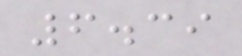6.39
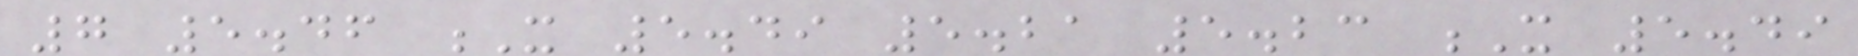7 5.46 X 5.49 5.21 5.23 X 5.49
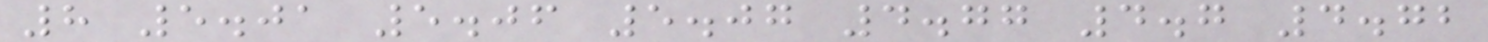8 5.01 5.06 5.07 4.77 4.7 4.72
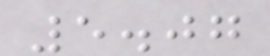5.07
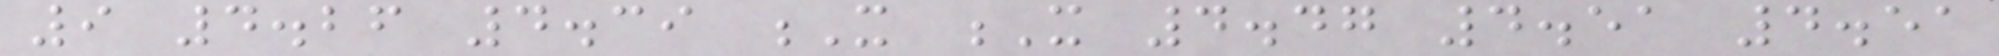9 4.26 4.39 X X 4.47 4.51 4.51
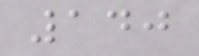140
